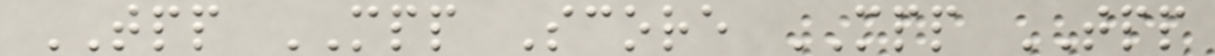TPP MPP Score MPP TPP
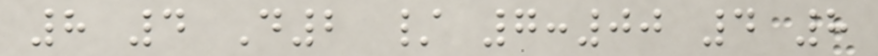8 4 D2 / 7:00 4 8
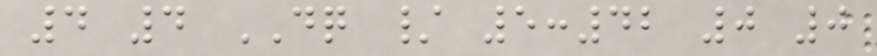4 4 DQ / 5:42 0 0
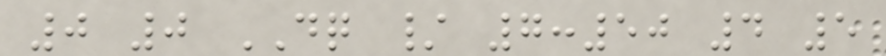0 0 DQ / 7:50 4 5
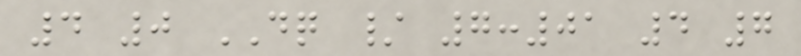4 0 DQ / 7:01 4 7
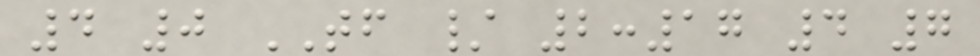4 0 TF / 2:17 4 7
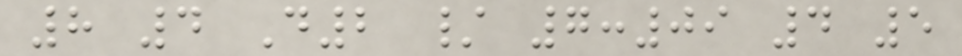8 4 D2 / 7:09 4 5
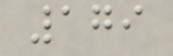179
